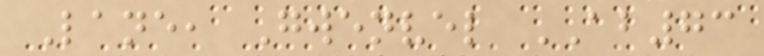Lane, Gwenvel AB73
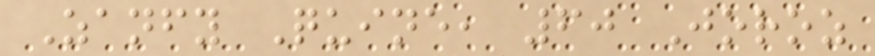Zanfy Quine, 60 Joroz
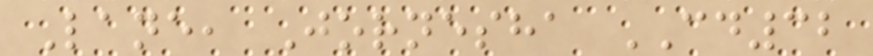Lane, Jornesha CD32
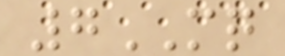7MQ
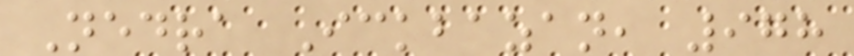Nedra Ickbazan, 978
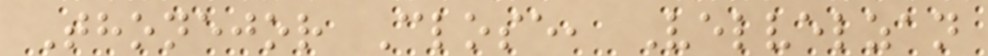Thonejor Close, Velvelzan
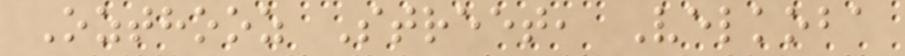Ozthooz Street, Velkoba
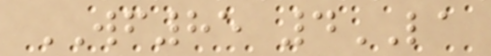WF85 4LA
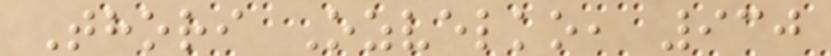Thori Ozvelko, 930
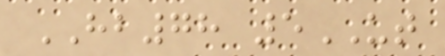HB78 5UT
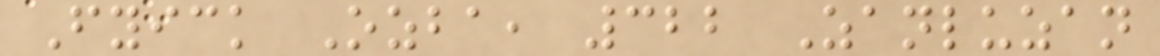Fyick Ozba, 322 Zanluzan
